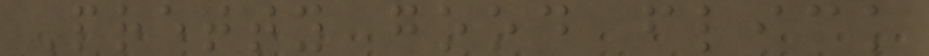Pretty good flick
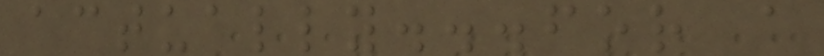actually...for a
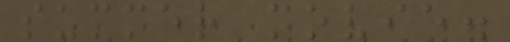summer movie.
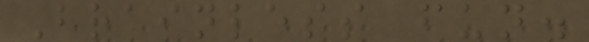Brainless fun.
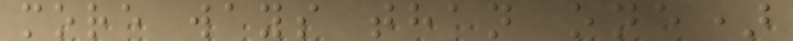more ways than one)
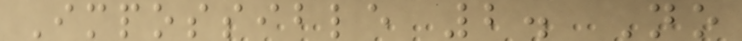Impossible 2. No
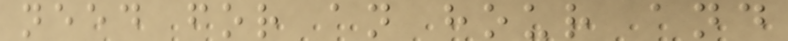need for an hour and
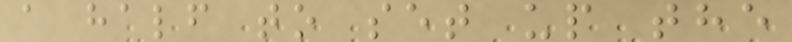a half to set up the
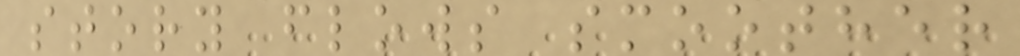story flows smoother
